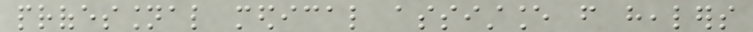professional medical assistance from healers
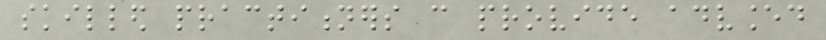skilled practitioners can provide advanced
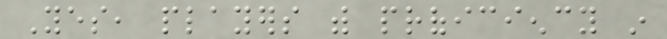Yes, players with proficiency in
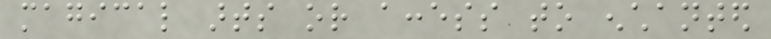magical arts or access to enchanted
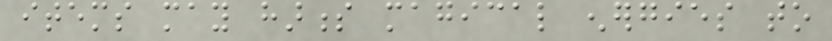items may harness magical energies to
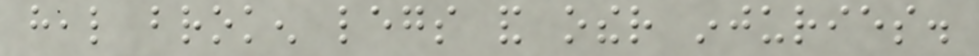heal broken legs and other injuries.
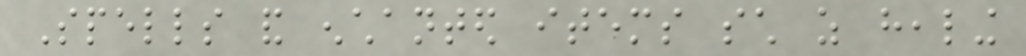Spells and enchanted items such as healing
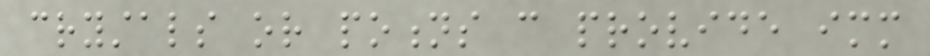crystals or potions can provide immediate
